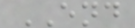END
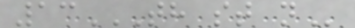13TH ST N
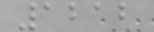1212
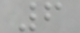6
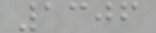1306
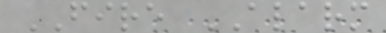FIRE ALARM
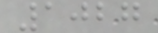1027
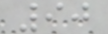90
